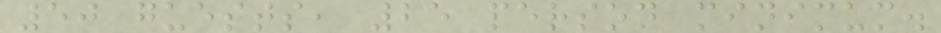50 guests, 25 person minimum.
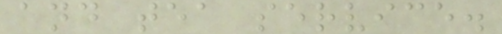and tea service.
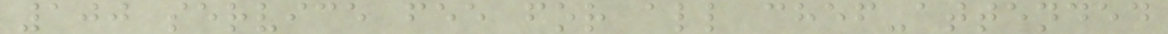100 service fee for all chef-attended
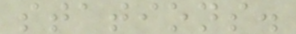stations.
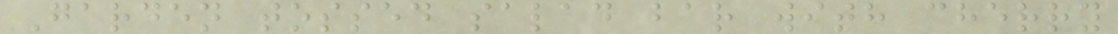Garden tossed salad bar with cherry
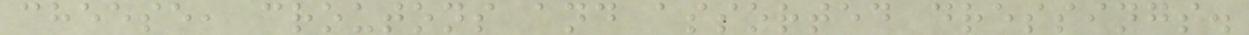cheese, croutons and assorted dressings.
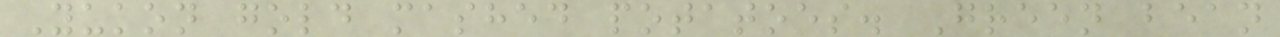Yukon gold mashed potatoes. Green bean
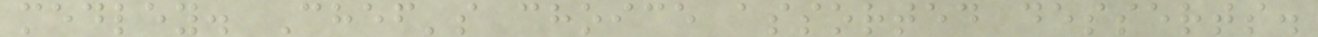medley. Chef's choice assorted desserts.
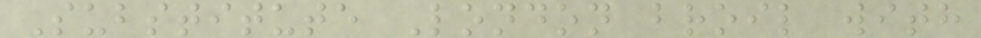Substitute London broil with
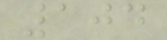104
